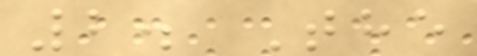2. The
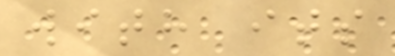with its
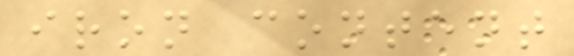iron content
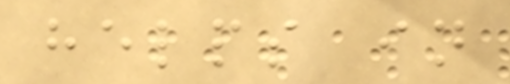helps in
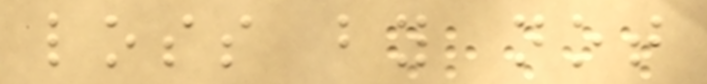loss by not
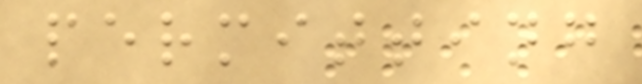permitting
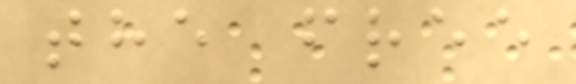the free
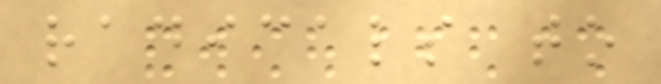radicals to
